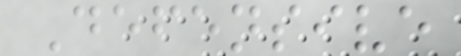Defensive
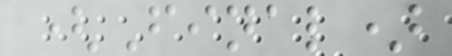(Final)
